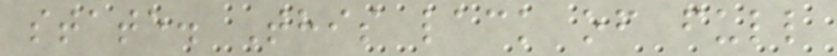state. This lack of full
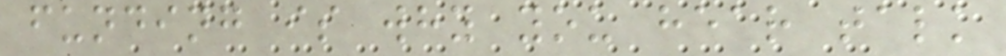funding is why you hear talk
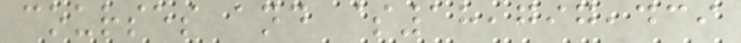courses and $18,797,439
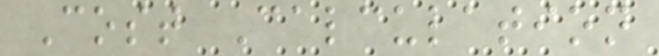Cost Calculation
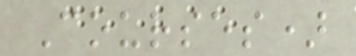Courses)
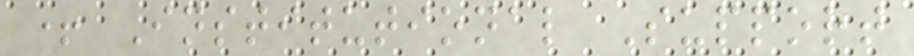+ Institutional Support
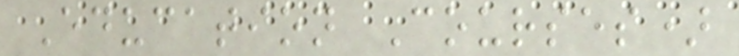Education Courses)
